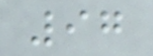97
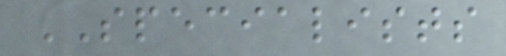SPECIALISTS
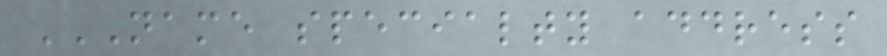NAME SPECIALTY ADDRESS
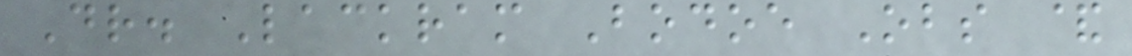Dr. Lackram Bodoe Obs &
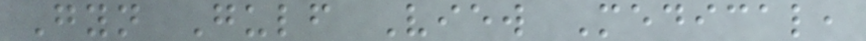Gyn Gulf View Medical,
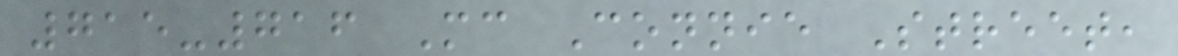715-716 Mc Connie Street,
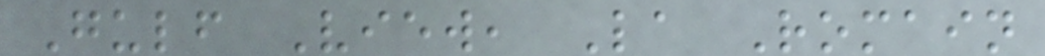Gulf View, La Romain
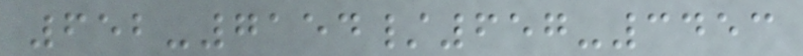652-7154/657-3453
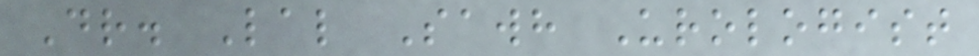Dr. Lal Sawh Urologist
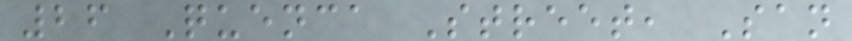26 Quenca Street, San
